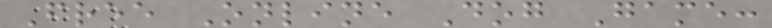Free Online Dog Game:
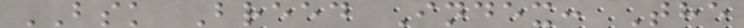BSK Breed Index: The
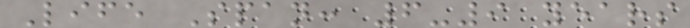Life Span: 6-9 years
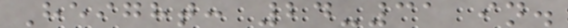Height: 24-31 in.
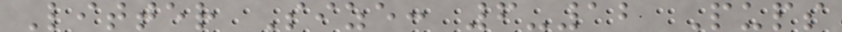Litter Size: 6-12 Pups
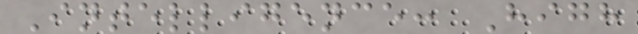Intelligence: High
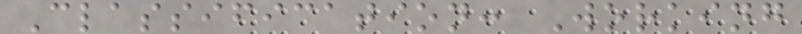Classification: Working
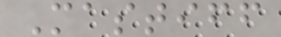Mastiff
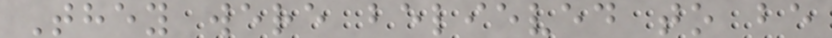They were believed to be
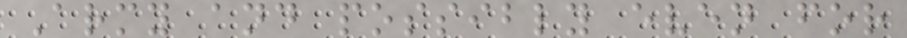Army and possibly even for
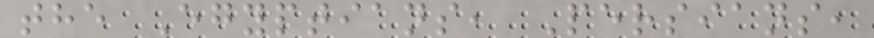the Egyptians, Persians,
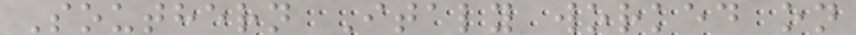Southern Italy worked on
